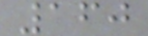160
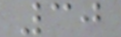30
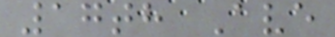17th Ave
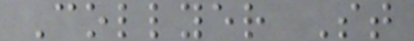Collyer St
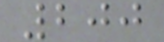200
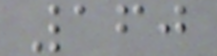160
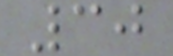30
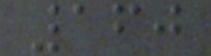160
